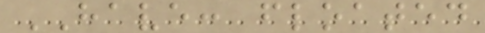HAVE: floated
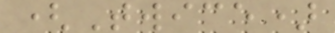(Twice)
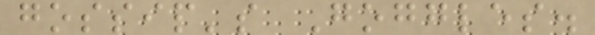gossip's Goggles.
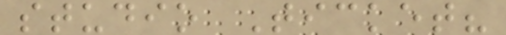studio Ticket?
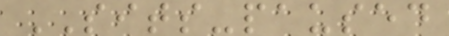SITS-paused
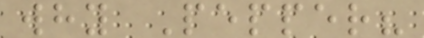why Pepper?
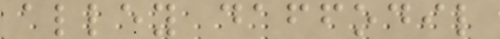alley daffodil
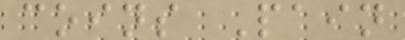coins Pain
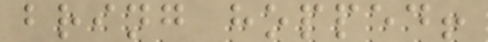bring hopped!
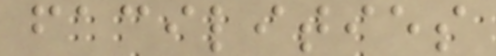facilities
